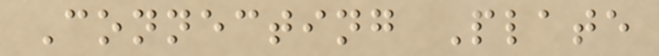Connecting Plate
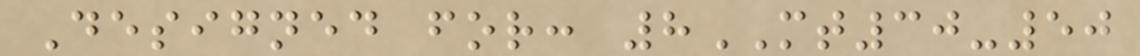Designed for: 8MT30-50
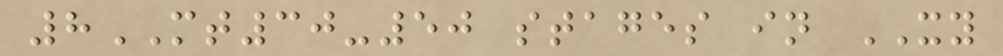8MT30-50 stages in XY
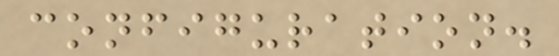configuration.
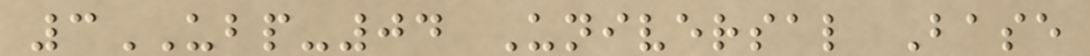3UBP-04 Universal Base
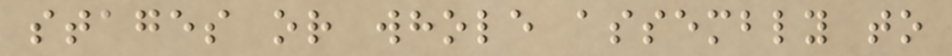stages or whole assembly to
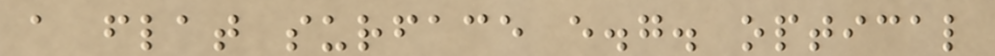a flat surface e.g. optical
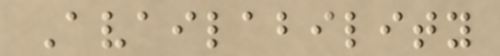Availability
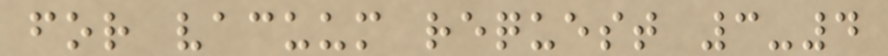for vacuum request 3-4
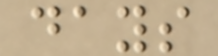days
